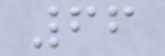66
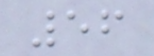56
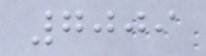7009
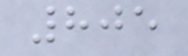805
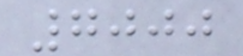7000
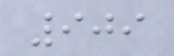909
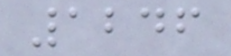1246
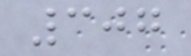307
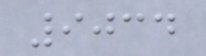9034
